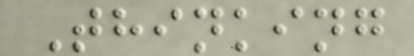Thinking
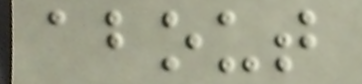about
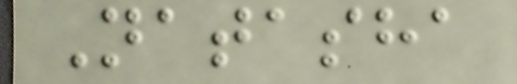Natasha
